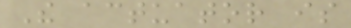The actuator is
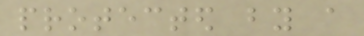protected by a
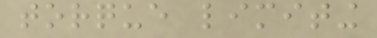torque limiting
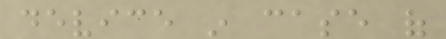device in case of
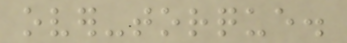over-torque.
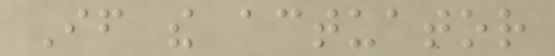If the actuator
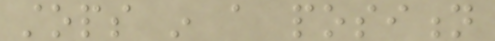stops in a position
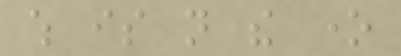which is not the one
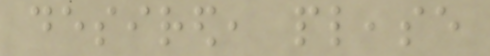desired, please
